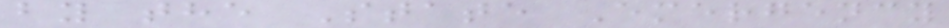by the State Emergency
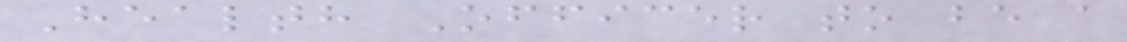Health Officer to be a
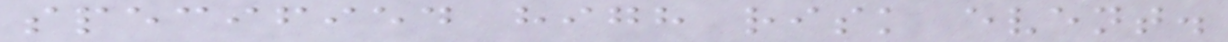specified high risk event.
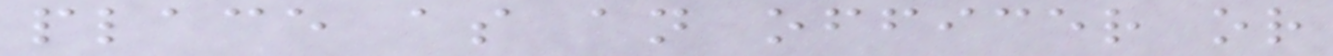place as an officer or
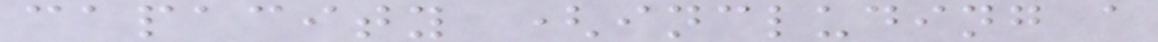capacity (including a
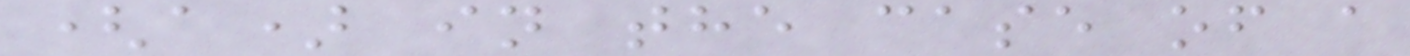(a) in the case of a
